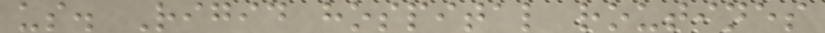us. Rigid hospital routines
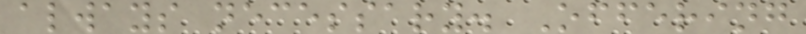always necessary. Offering
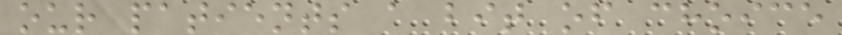our patients a bit of choice
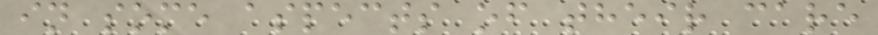in some aspects of their care
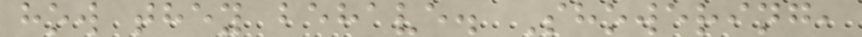how they behave. Showering,
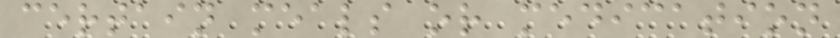certain meals or medication
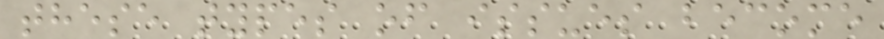these types of issues become
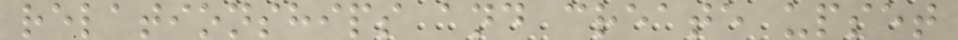relationships and create upset
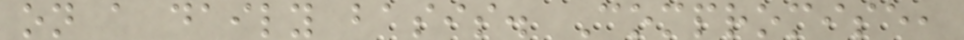on a daily basis. Compromise,
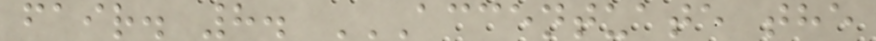fair. 8. ACCENTUATE THE
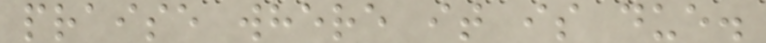praise where it is due.
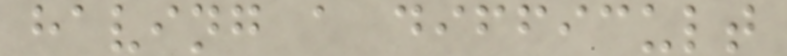having a difficult
